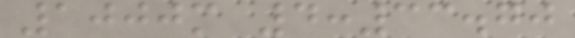1000m 4:33.70
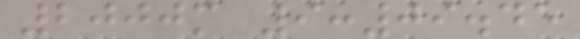2000m 9:09.45
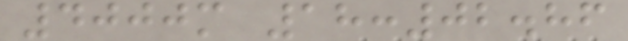4000m 18:02.86
